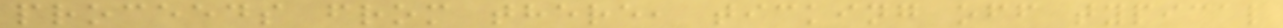proceeds from there, ticking off typical
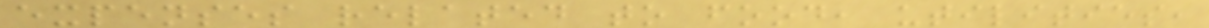expenses related to food, utilities,
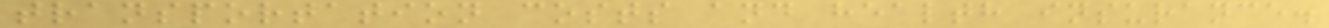transportation costs and health insurance.
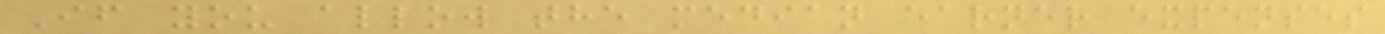If you allow the median earner expenses
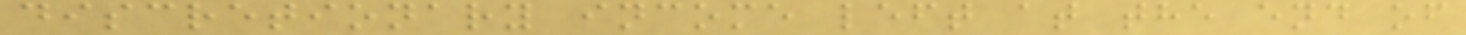discretionary income left at the end of
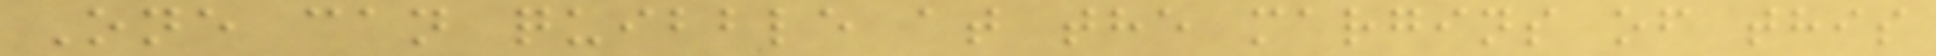One can quibble at the margins of this
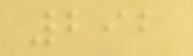292
